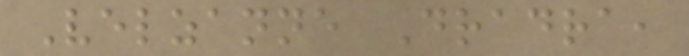Velzanne Dradra,
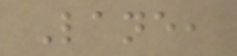Lane,
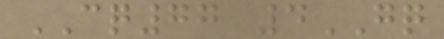CQ77 4GQ
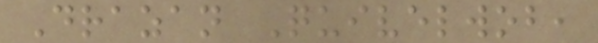Drazan Quivelwob,
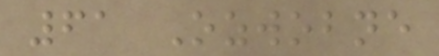61 Ozwobne
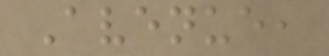Avenue,
